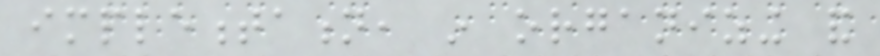implementation, in organizing and
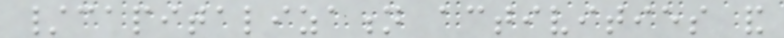/capitalization activities and
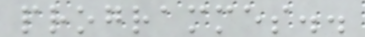programmes..
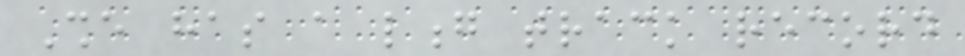She has a long track record
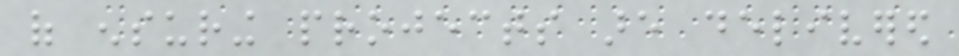of ensuring projects are delivered
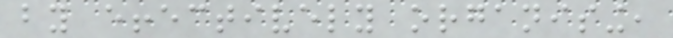by effectively organising,
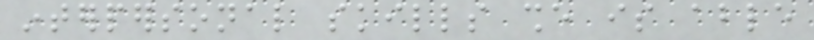interpersonal skills she is able
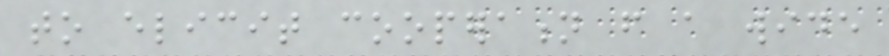to elicit cooperation from a wide
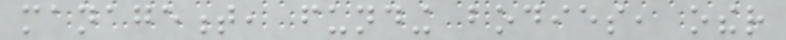management, funding bodies, other
